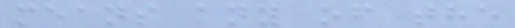means any of the
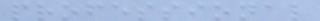professional
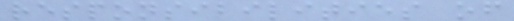responsibilities of
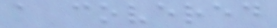a covered
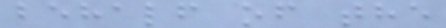behalf of the
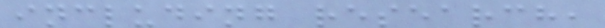including research,
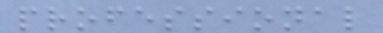professional
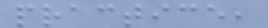practice,
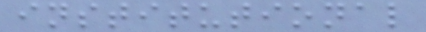institutional
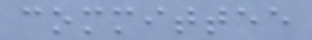committee
